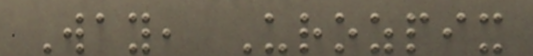Way, Urozpix
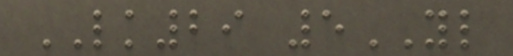LK29 5YL
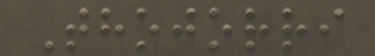Thojorri
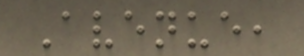Avenue,
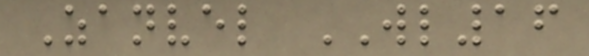Zanvel WL16
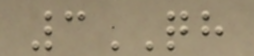3QH
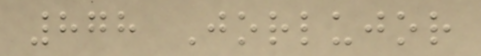878 Jorlujor
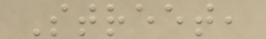Street,
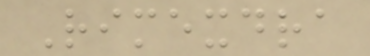Rimexdra
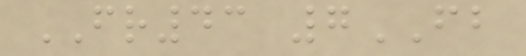FR43 7FB
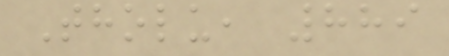Tholu, 889
